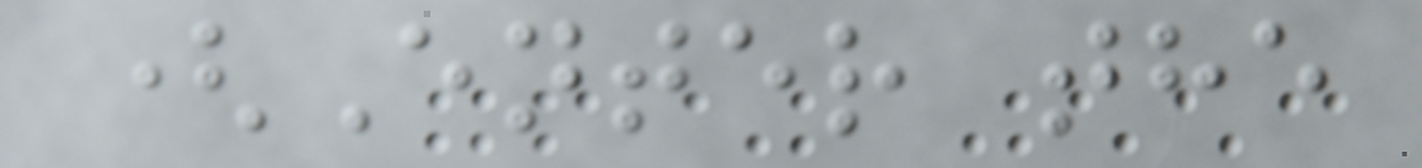(Enter the
